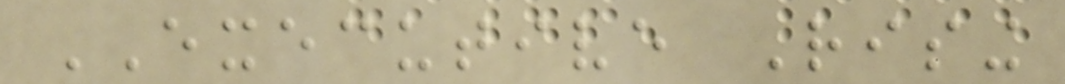EXECUTIVE Rising
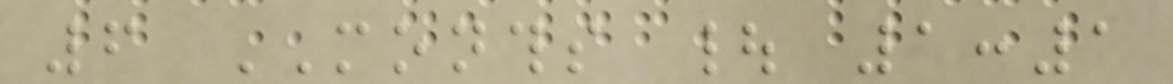6 MONTHS | 1:1
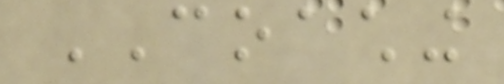COACHING
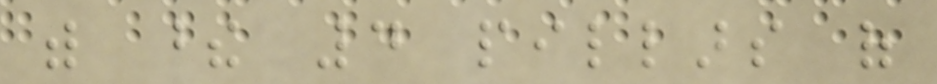with these 4 pillars of
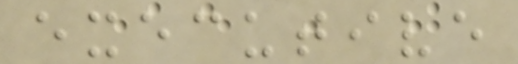executive
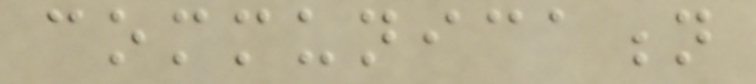communication
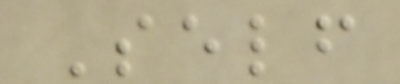Self
